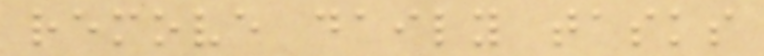remove daily tasks
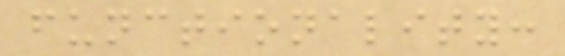functionality:
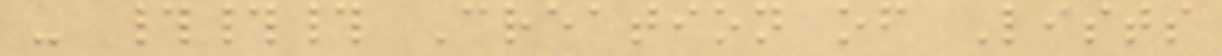- ### Creation of Lists
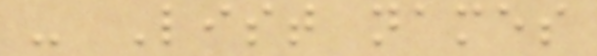- List names
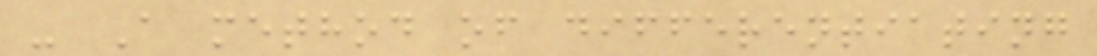- A method of differentiating
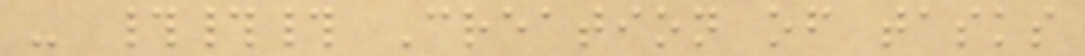- ### Creation of tasks
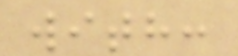with:
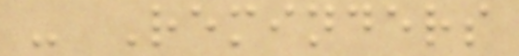- Reminders
